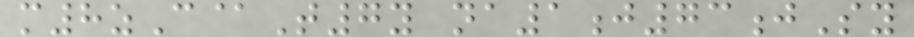m8zC@T7y na1j73jSy
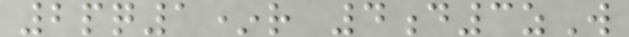2pq1*r 4d3zW
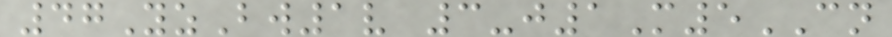47YzBw1v 3-j1M5CN
